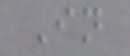In
